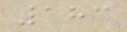183
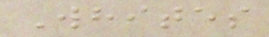Whites
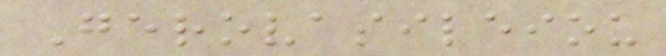Gerovasileiou
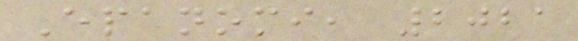Epanomi, 2021
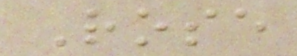Rose
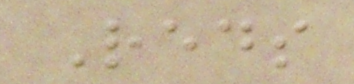Reds
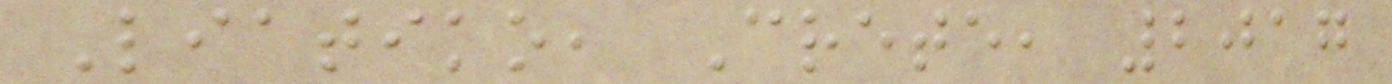Liatiko, Crete, 2017
